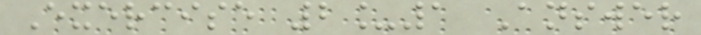Exercise 2_1 Answer
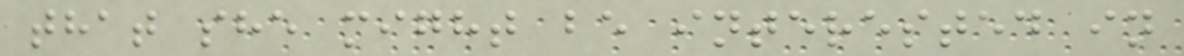that she might be interested in
